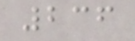236
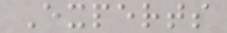Experts
